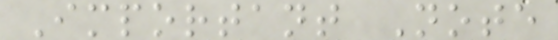Important Note
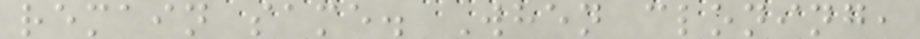remain same. When cloning,
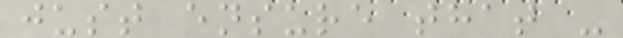just ensure that -
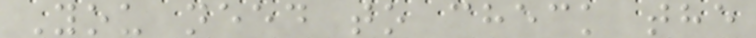You need to check the
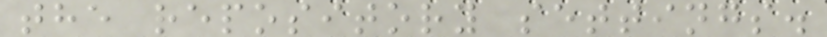the repository settings.
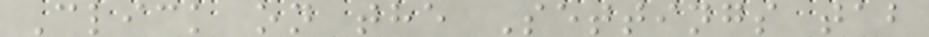Click on the Settings tab
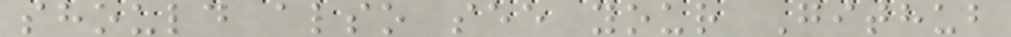should also see your Github
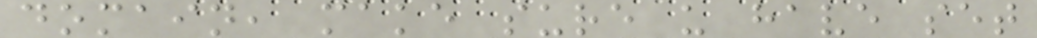domain, make sure u have set
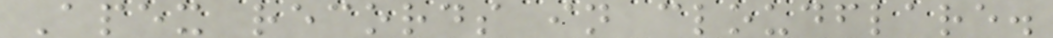Apex records in cloudflare.
